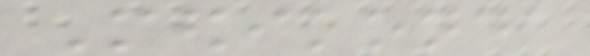Medikonda
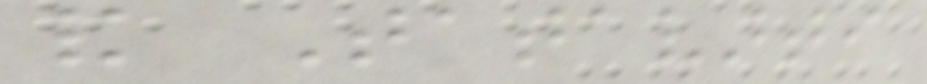and Tatavarti
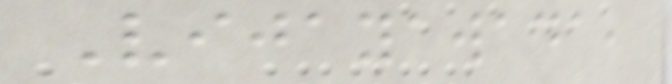Vijayawada,
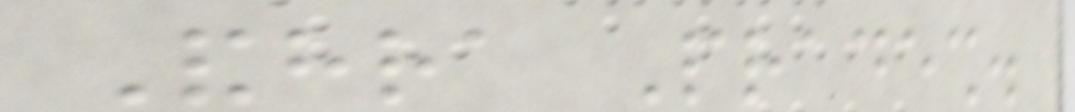Andhra Pradesh.
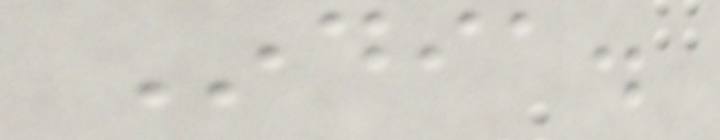India.
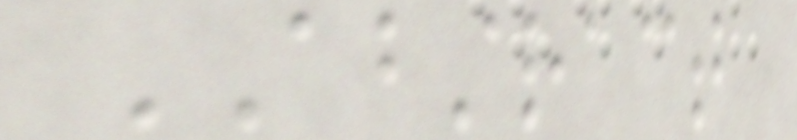ABSTRACT
